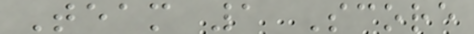Team 1 Score
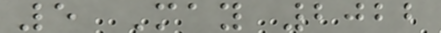5 May 2022
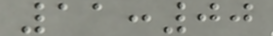11:00
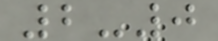2-0
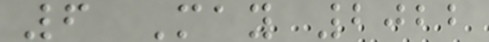6 May 2022
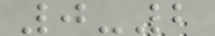0-2
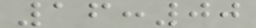16:00
